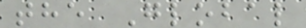the Global
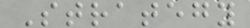Strategy
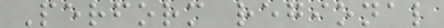Perform regional
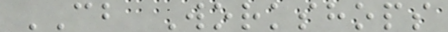CB Workshops
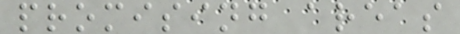promising areas
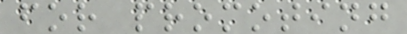for promoting
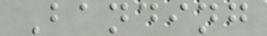Banding
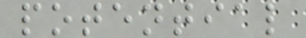potential
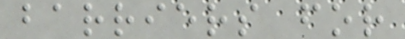barriers for
